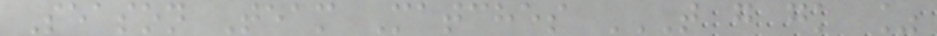Season Team Matches T G GK %
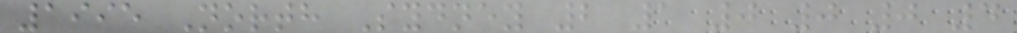1995 North Sydney 2 1 0 0 0 4
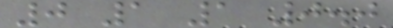0 1 1 0.0
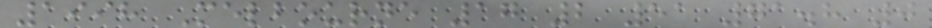1998 Melbourne 17 2 51 71.8 0
